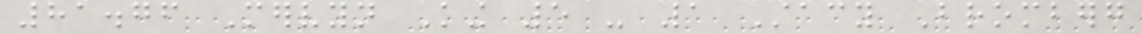81.76 Mervyn King 5 - 1 Stacy Bromberg
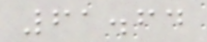61.64
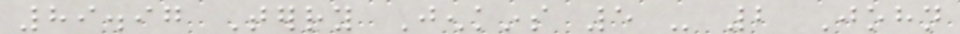89.97 Terry Jenkins 5 - 2 John
